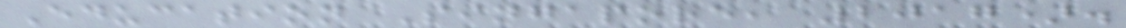Education Singapore, 2017).
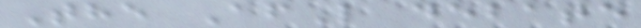The AfL debate
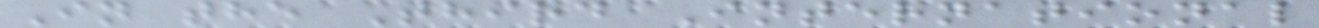In the Third International
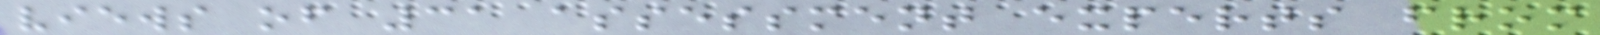views of 31 assessment experts from
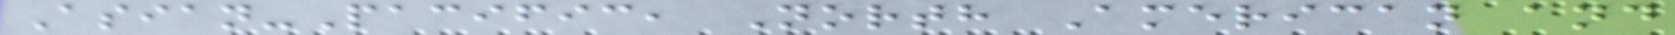Asian-Pacific, North American and
